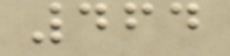464
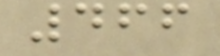466
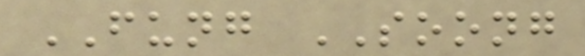FUNG SOONG
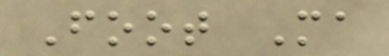Foot Ma
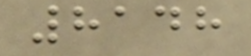8148
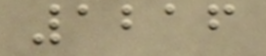1216
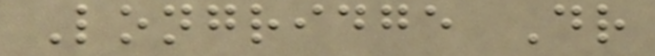Longridge Dr
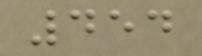454
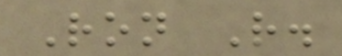Ron R.
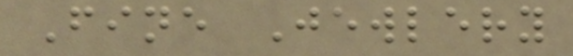Fine Jewlery
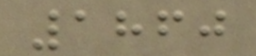1860
